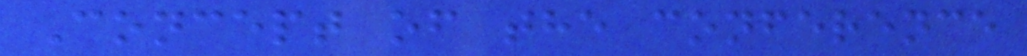Concept of the conference
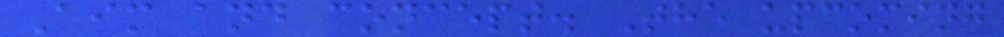Aim and concept. The upcoming
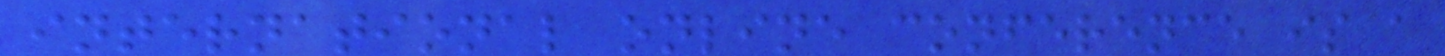international online conference is a
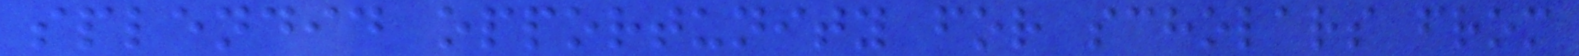splendid opportunity for scholars from
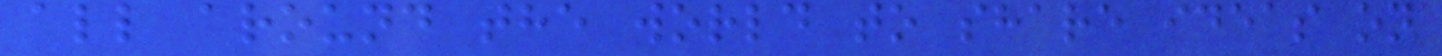all around the world to share ideas on
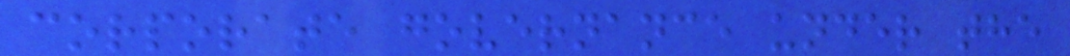corporate governance under the
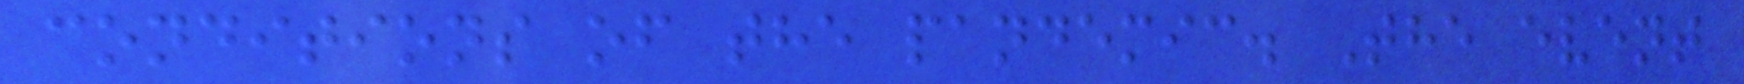conditions of the pandemic. The event
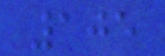105
